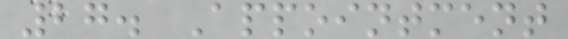27. Appointment
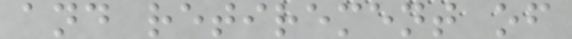and retirement of
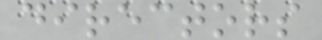directors
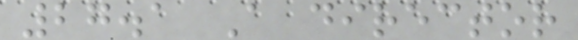27.1 A director
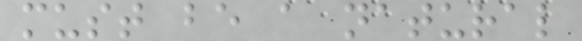must be a natural
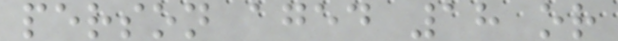person aged 18 or
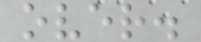over.
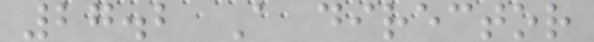27.2 A director
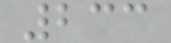233
